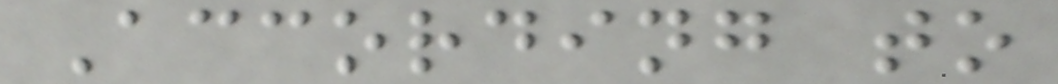According to
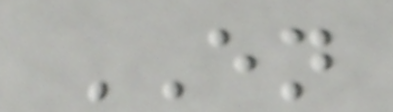EN
